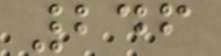246
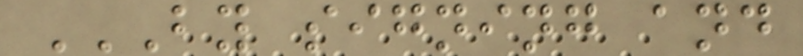BY SIGNING AND
